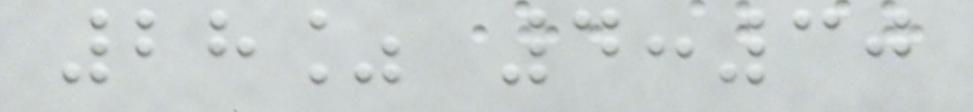28% 4:30
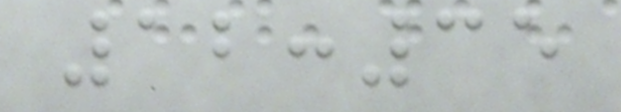12:35
